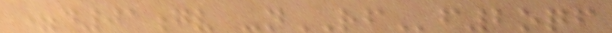=d01gv -nRFf2oqf
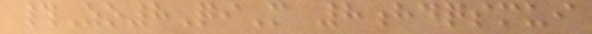#Zo8QiM 8hdqsmui
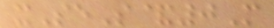xSeS&0M
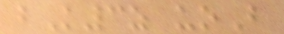bK3z uoB
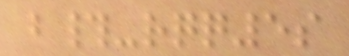b#-rqq5s
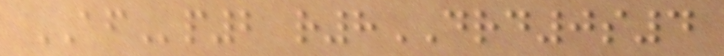AFp2 r8DRD0s4
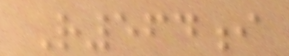R564i
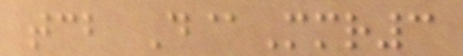tcb D@Mmr3
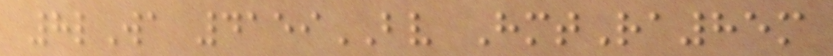8lWa 4159BV HmtRa85m
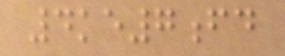4ke7fd
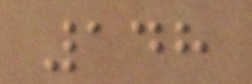148
